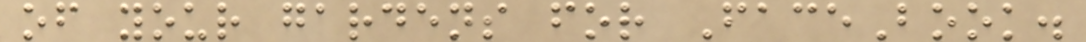of your gardens for FaceBook.
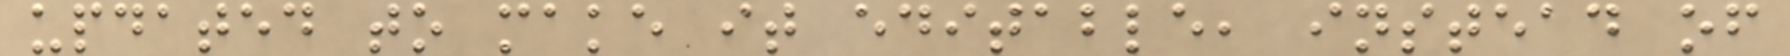updated to make it editable, instead of
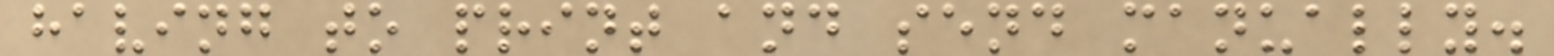having to print and send manually.
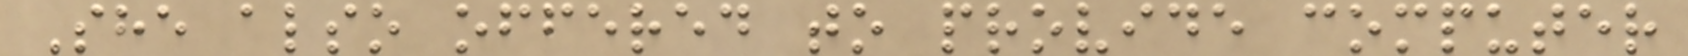She also offered to provide computer
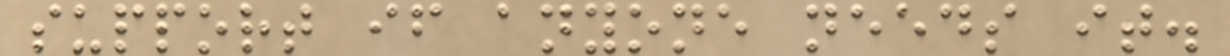support if anyone needs it.
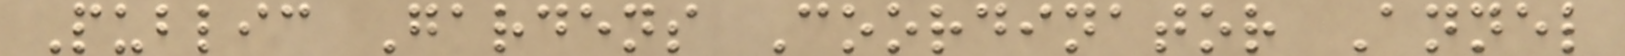Public Gardens Coordinator Annel
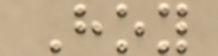Hoy
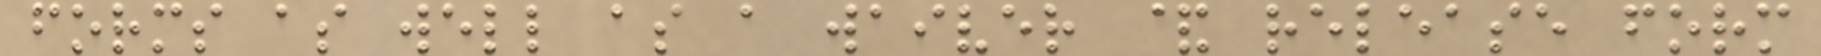forms as well as a waiver & release form
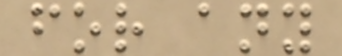for any
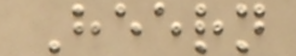Heern
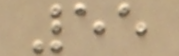55
